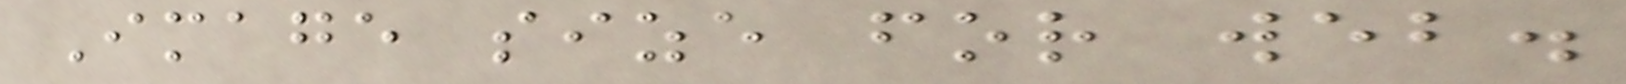Image size for web.
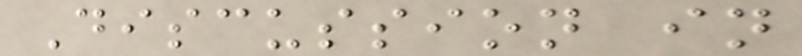Discussion in
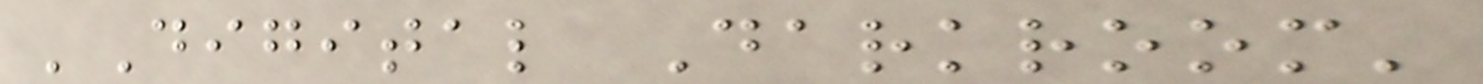'Digital Darkroom'
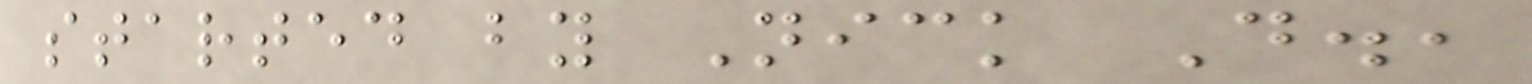started by Nick D.,
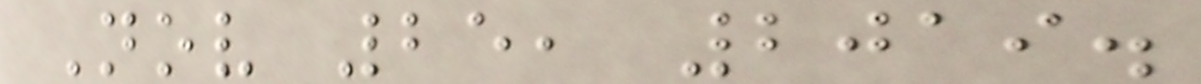Nov 25, 2019.
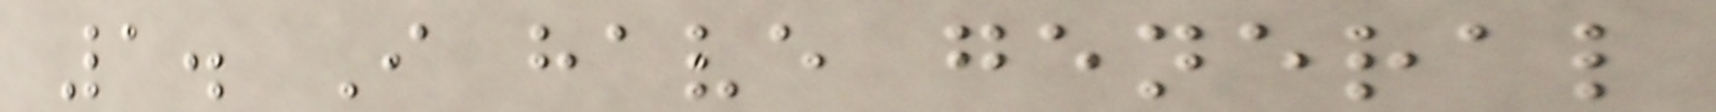1. I have general
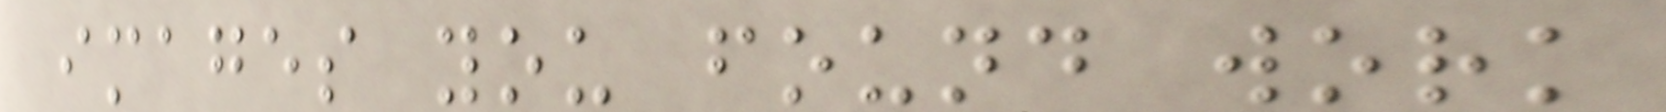images you found work
